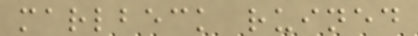marlbeck ruined
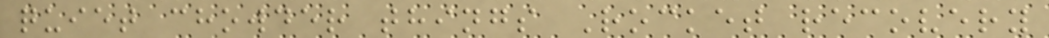quiet chowder things Rocket recovery
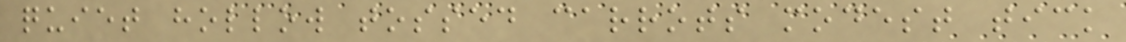quiet hollow tossed carrots modest tick
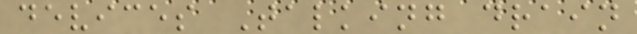devices Talking drain
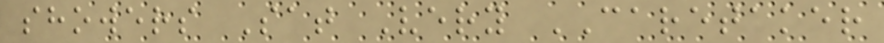showers Sat Very CARETAKER
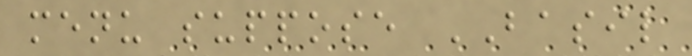menu suppose BASIL
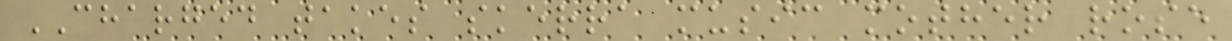CHARGED takes skerra music mother rose
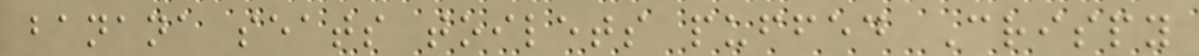banana seats toilets puffed Crispy
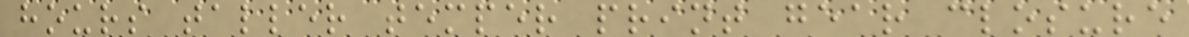hours taller temper print gear closure
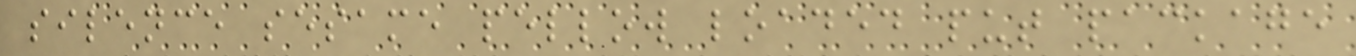silence sesame pellow loaded put package
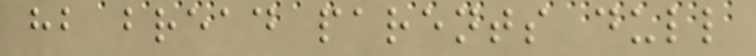hb bread parents dull
